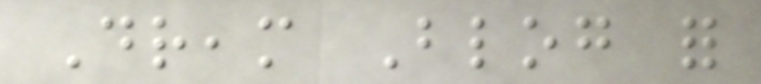Dream Blog for
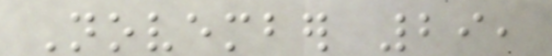November 29,
